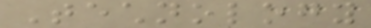Technology
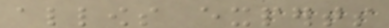allows experts
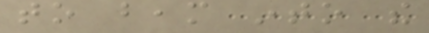to beam into the
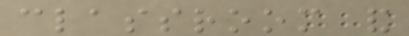classroom and
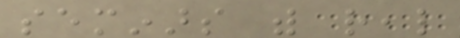seminars with real
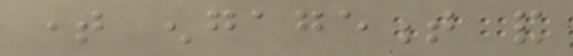time engagement and
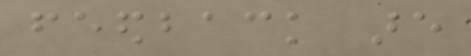feedback are
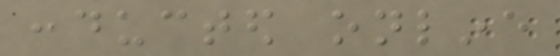conducted online
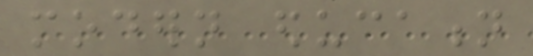modern education
